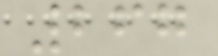267
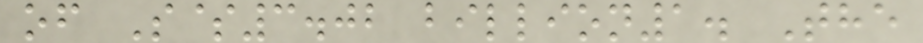of S$3.02 billion1. The
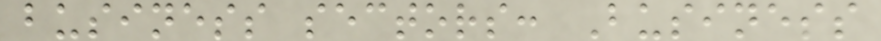business sectors: Business
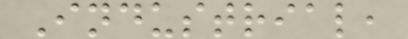Industrial,
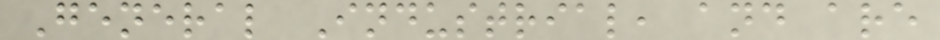General Industrial, and are
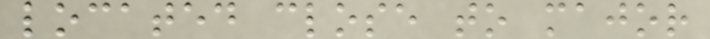located close to major
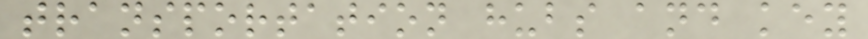transportation hubs and key
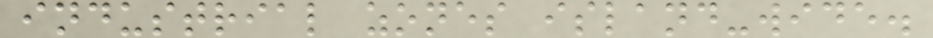industrial zones island-wide.
